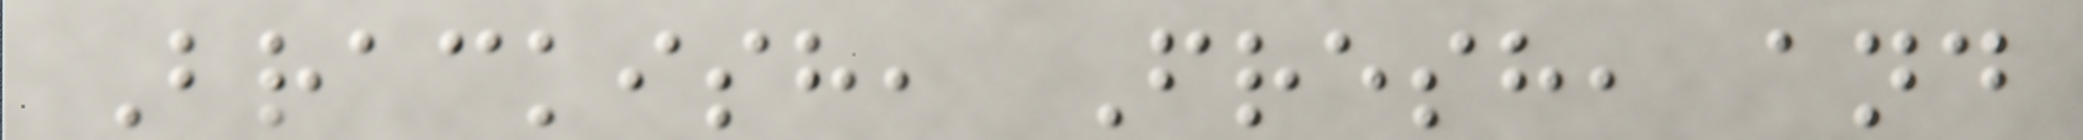Brackish, Fresh, and
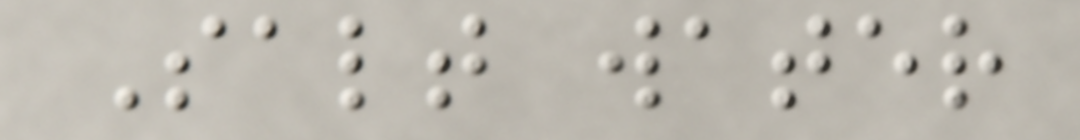Salt water
